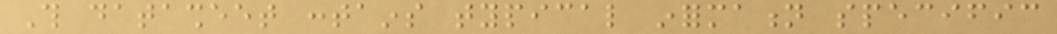This datasheet contains typical information specific
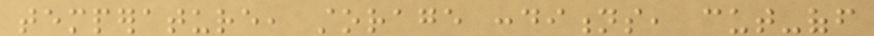temperature, storage conditions, cut-off
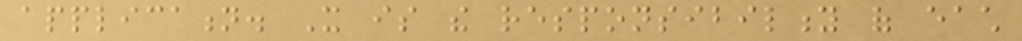application. It is the responsibility of each
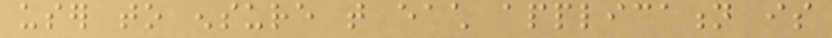user to ensure that each application is
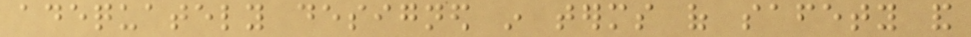adequately designed in terms of safety and
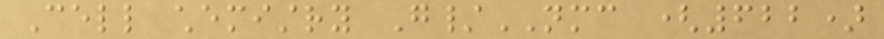Cell chemistry G/NMC (622)
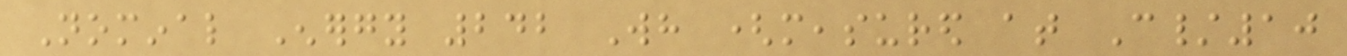Nominal Energy 242 Wh (measured at C/10
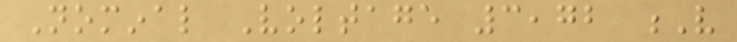Nominal Voltage 3,72 V
